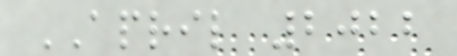APRIL 2022
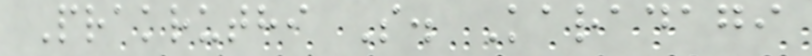Prakruthi S. Karadagi
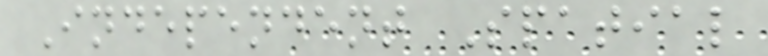Independent Spatial
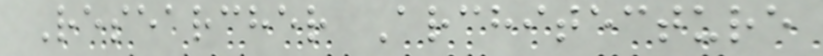Researcher Architecture
